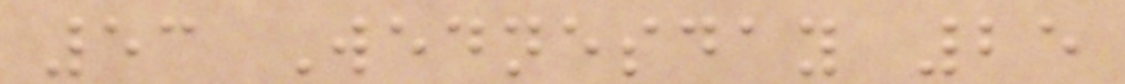53 Wednesday 25
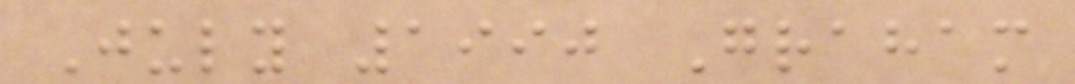July 1990 Graham
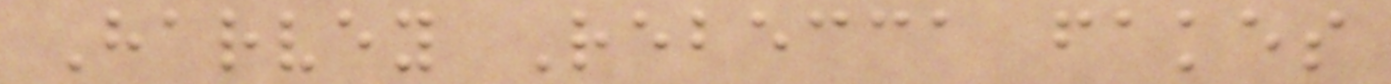Harvey Rebecca fakes
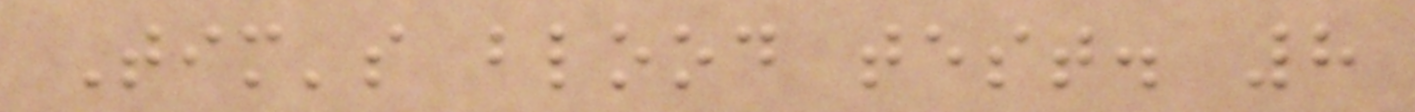Tim's blood test. 8
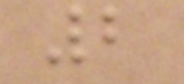2
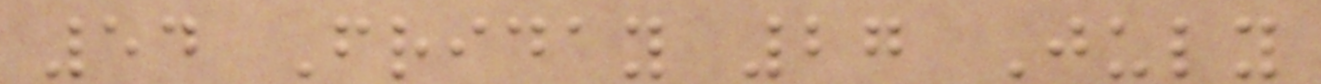54 Friday 27 July
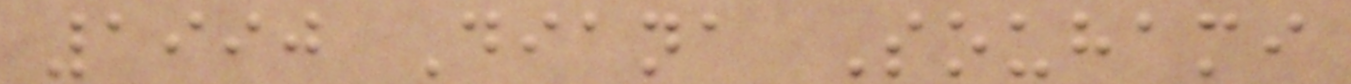1990 Diana Souhami
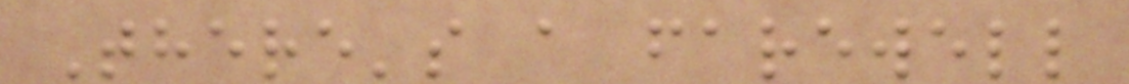There's a farewell
